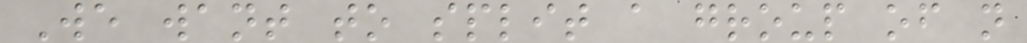We want to split a group of n
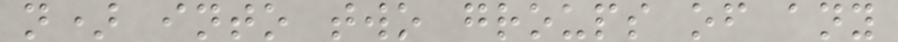n) into two groups of any
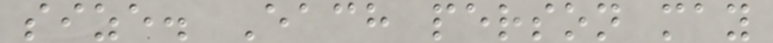size. Each person may
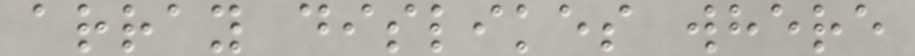array dislikes where
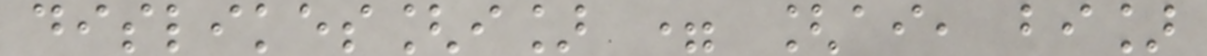dislikes[i] = [ai, bi]
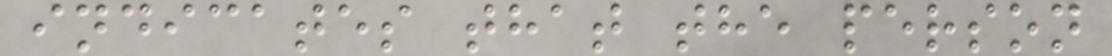indicates that the person
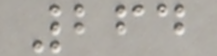264
